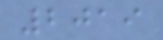2019
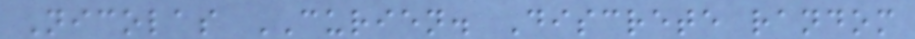Nicolas CURIEN. Discrete random
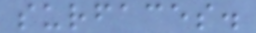surfaces.
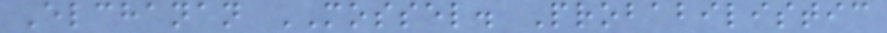Elchanan MOSSEL. Probabilistic
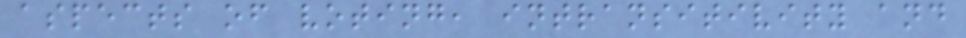aspects of voting, intransitivity and
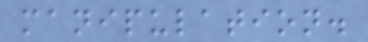manipulation.
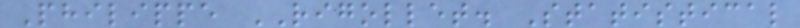Philippe RIGOLLET. Statistical
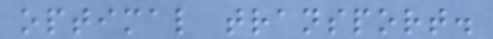optimal transport.
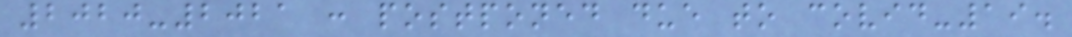2020-2021 : postponed due to covid-19.
